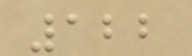122
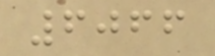6066
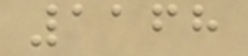1168
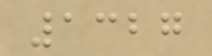1327
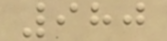980
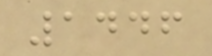1446
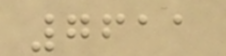7611
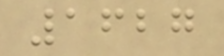1627
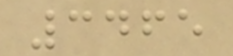3465
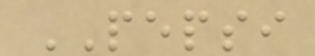PEPSI
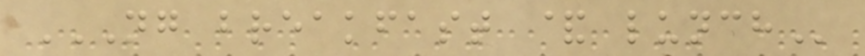NG BREAKFAST & LUNCH
